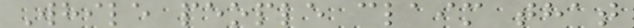While people claim that
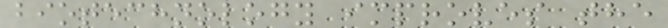biotechnology improves the
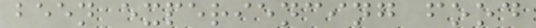been experiencing food
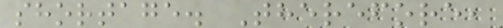shortage. Therefore,
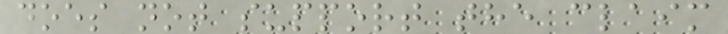does not support the claim
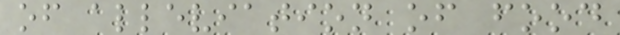of alleviation of food
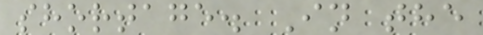shortage. In the
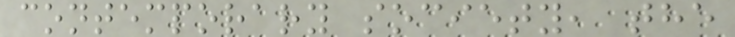contemporary society, the
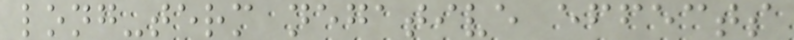long-term negative effects
